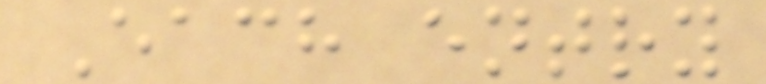Each entry
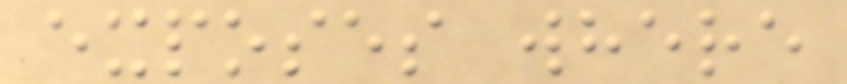exposes where
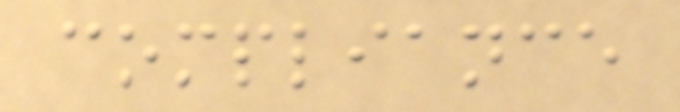compliance
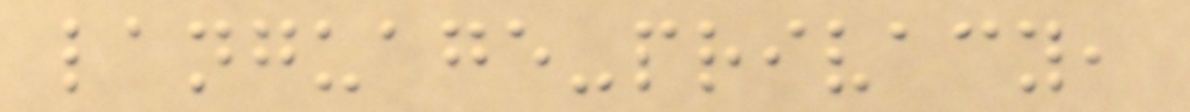language-privacy,
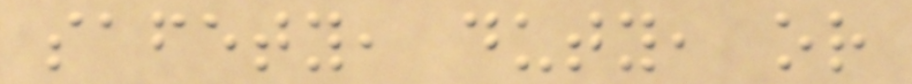safety, duty, or
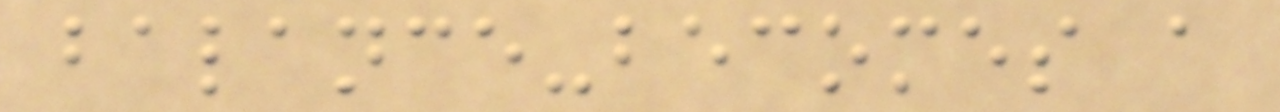balance-becomes a
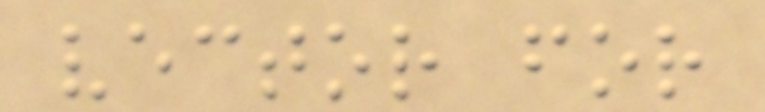vector for
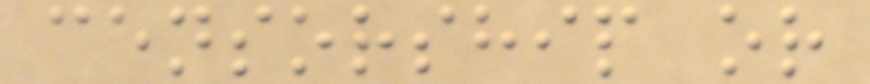censorship or
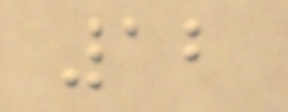12
